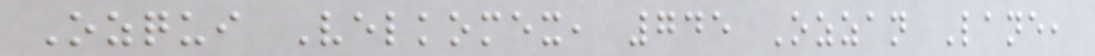Ozqui Velkomex, 745 Ozzan Lane,
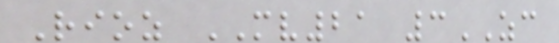Rioz MV21 3ZC
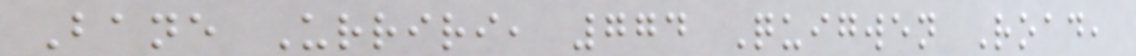Bane Urriri, 774 Quigwen Road,
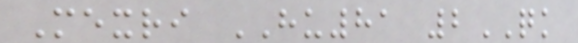Mexri HU81 2QK
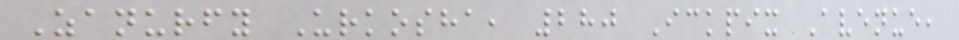Zanurfy Urkosha, 280 Ickpix Avenue,
